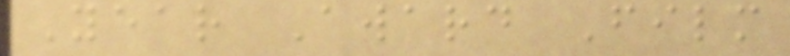Year Award Film
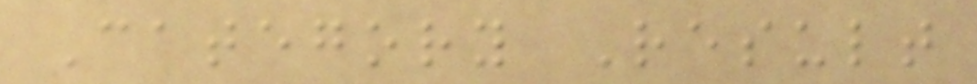Category Result
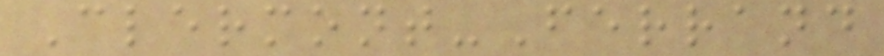Clermont-Ferrand
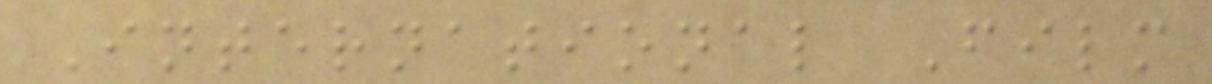International Film
